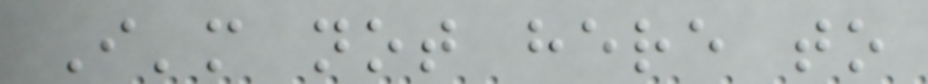I'm not here to
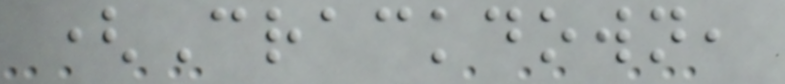(Crackdown,
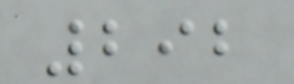292
